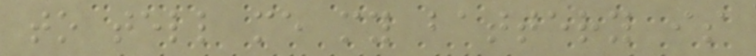to tell me my battery is
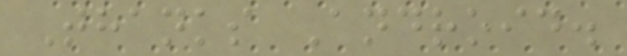Thanks Android.
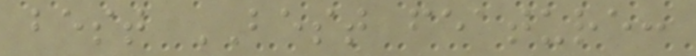best BEST feature:
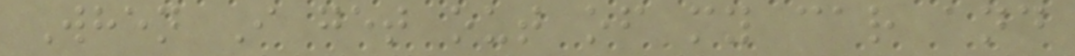When I get out of my car and
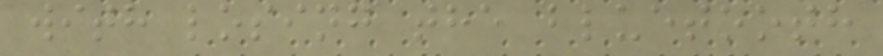with losing the bluetooth
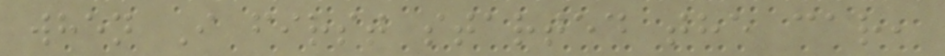when I first started the car,
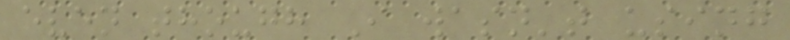even though I wasn't using
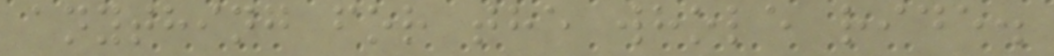anything for the whole ride.
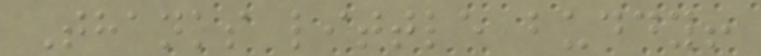Thanks little buddy!
